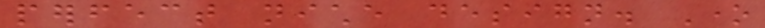perfect niche design. One
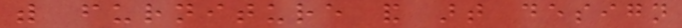with furniture and art design
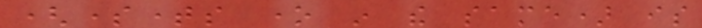(sometimes one in the same) is
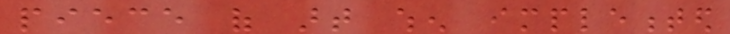piece of art when implemented
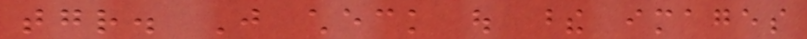together. Just check out these images
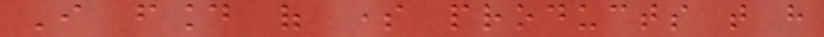I found of some products that have
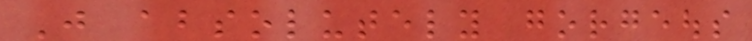Just absolutely gorgeous
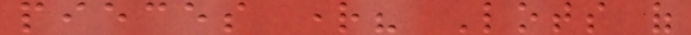pieces right? Lots of
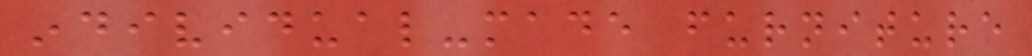individual-made furniture
